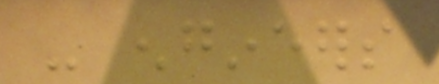- engineers
